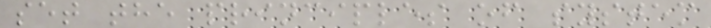set the principles of system
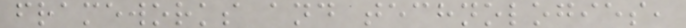frameworks and technologies,
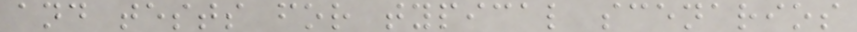and tests for typical scenarios
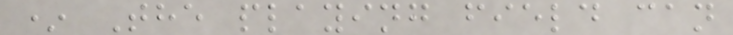* The playing field can
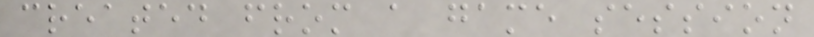created from a game session
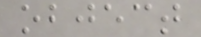object
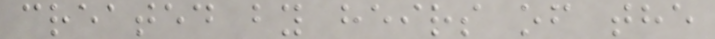created by heirs of the
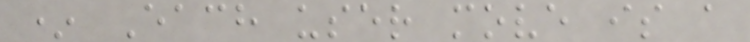* Each user move is a
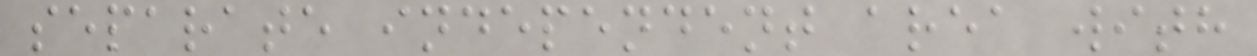separate independent area with
